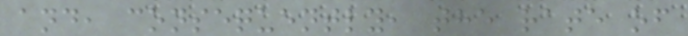and, consequently, the rate of
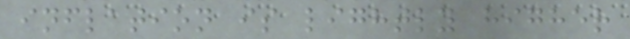inflation is lightly higher
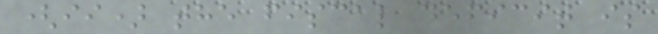(ii) the fiscal deficit is
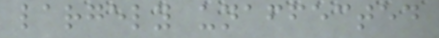largely unaffected
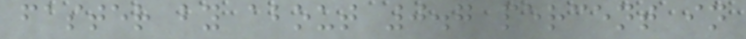faster by about 0.7 percent in
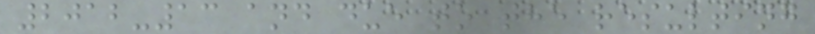2012-13 and due to the resulting
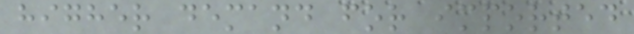higher demand for imported
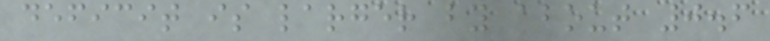deficit is larger by about 0.6
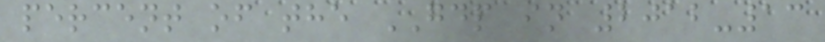percent of the GDP in 2012-13
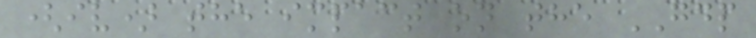(iv) the impact on the GDP
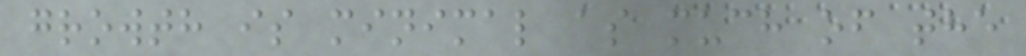growth is minimal as much of the
